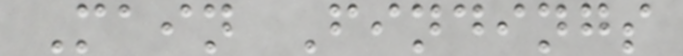Main Findings
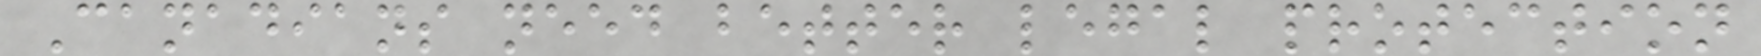Canadians need better legal protection
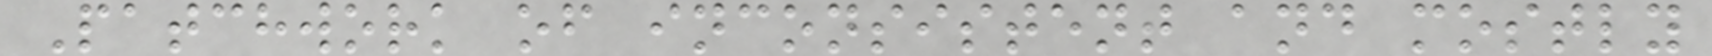Patchwork of inconsistent and mostly
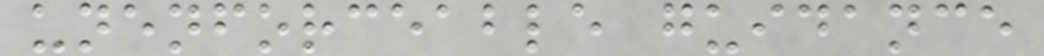unenforceable guidance
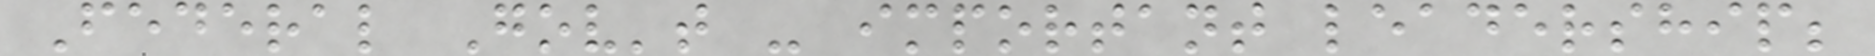Federal Gov't - important leadership;
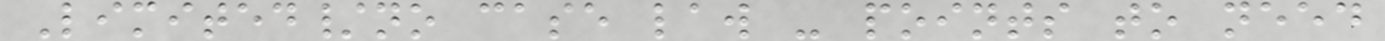Limited/no case law - points to need
